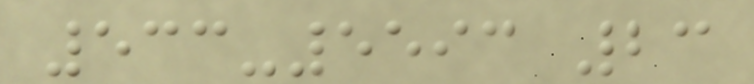533-5593 23
